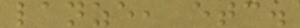lanze, etc.
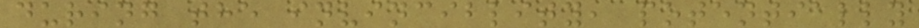during the invinciblity, potentially
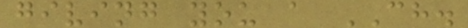giving you a CH.
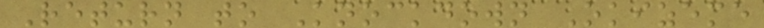Return to Knockdown Okizeme
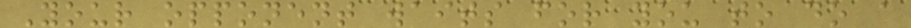Your opponent waits for you to do a
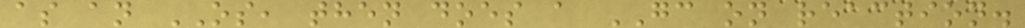as an OS, then does a GC on reaction.
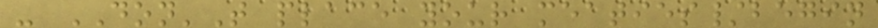- DON'T place your meaties/begin
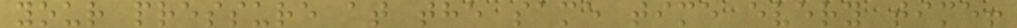your pressure at the same time every time!
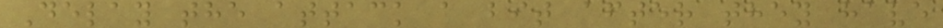Delay the attack a bit after they have
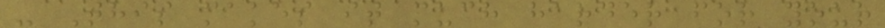- This makes it much harder for your
